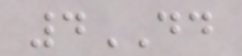4DD
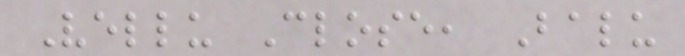Vellu Close, Balu
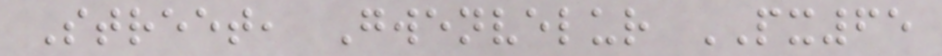Street, Gwenvelur PX65
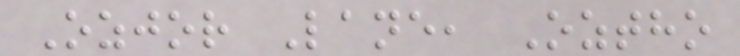Ozjor Lane, Oztho
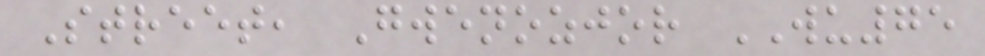Street, Gwenozjor WU75
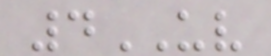4UV
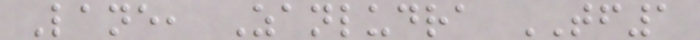Lane, Zanludra TF1
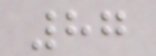87
